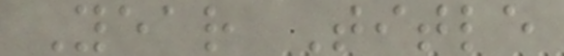Year Title
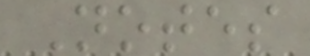Notes
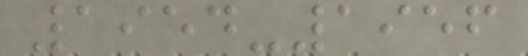1954-1956
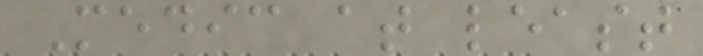Medic at least
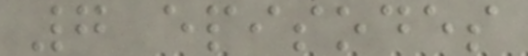7 episodes
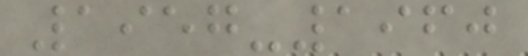1957-1960
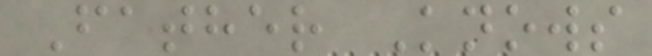Father Knows
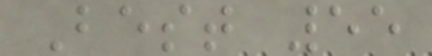Best 55
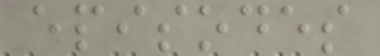episodes
